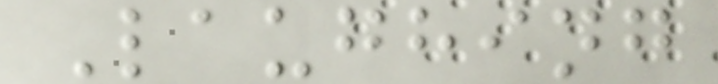Laughing
